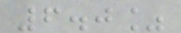6.0%
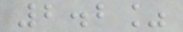2.2%
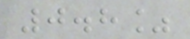0.8%
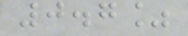0.7%
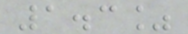1.3%
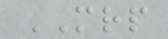MRP
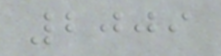2009
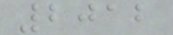2012
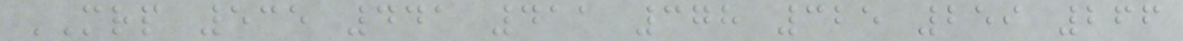MRP 535 441 411 378 325 259 266
